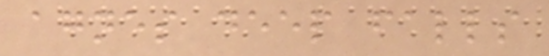agnes deep falls
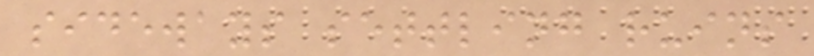sideways settling ruins
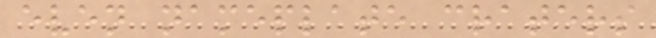even nameplate craters
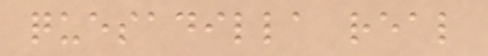quesadilla real
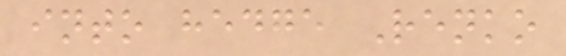into hedge Renko
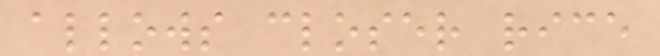allows closer rice
